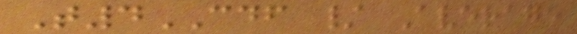T4CDF / Average
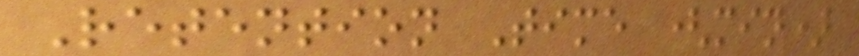Retention Time (min)
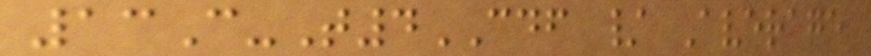13C-T4CDF / Average
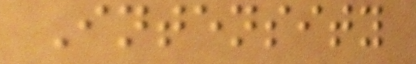Intensity
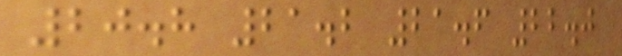20.8 21.2 21.6 22.0
